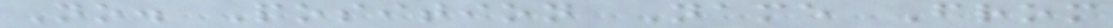No. Position Name From
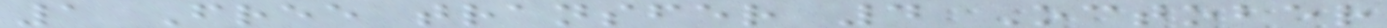1 Free transfer 4 October
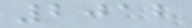2012
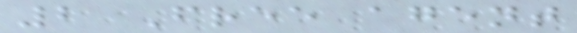2 Free agent
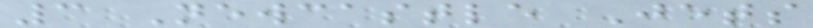3 Newcastle Jets
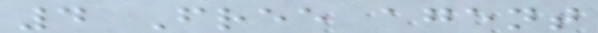4 Free agent
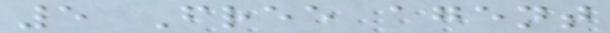5 Free agent
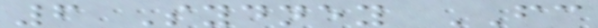6 Sydney FC
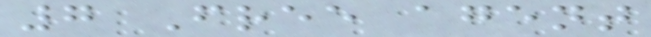7 Free agent
